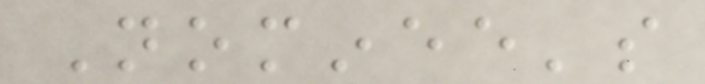Nominee's
